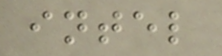intel
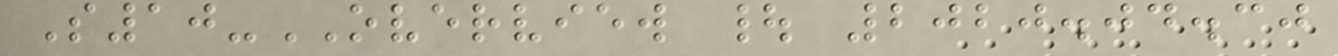S10-OVERVIEW | 2020.04.30
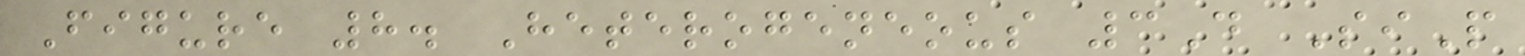Figure 8. Heterogeneous 3D SiP
